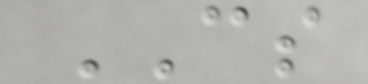CS
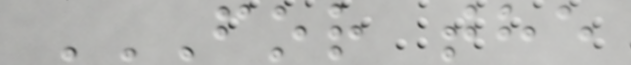FOR THE
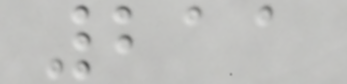211
